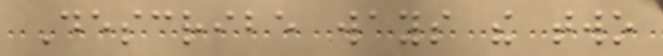Describe ways the two
